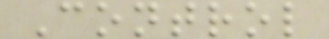Control
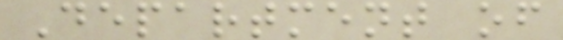Department of
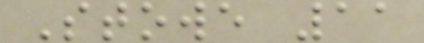Stowe 11
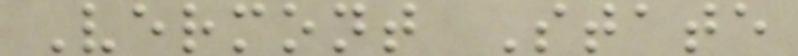Vermont State
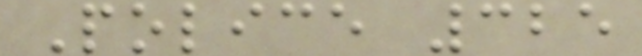Police 325
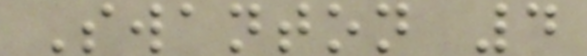Swanton 4
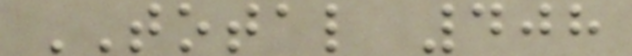TOTAL 408
